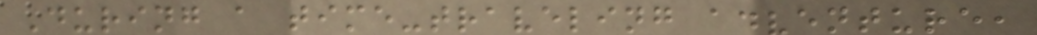During a time-traveling adventure,
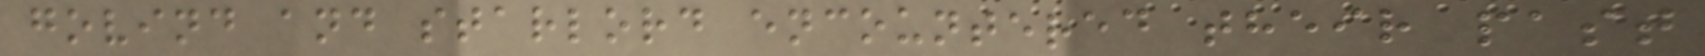govind and starlord encountered their past
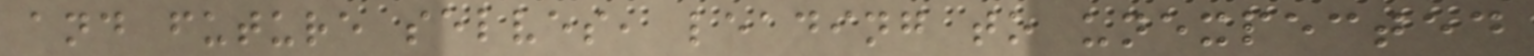and future selves, leading to unexpected
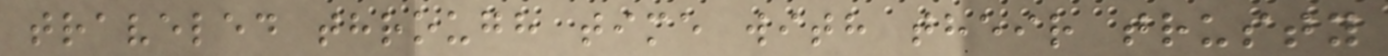traveled through time with their trusty
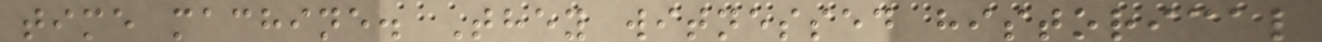time machine. They witnessed historical
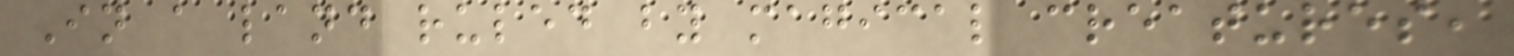In a land ruled by magical creatures,
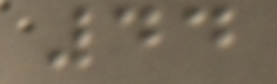44
